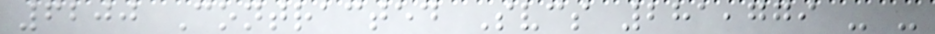6200 Contracted Svcs 281,779 - -
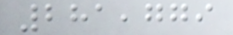281,779
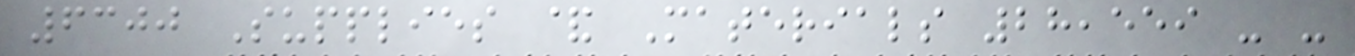6300 Supplies & Materials 28,559 - -
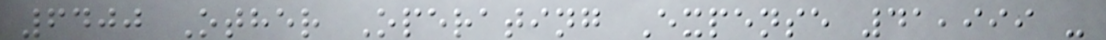6400 Other Operating Expense 41,999 -
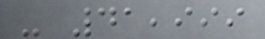- 41,999
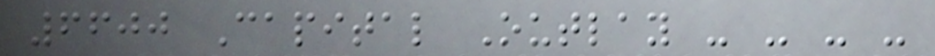6600 Capital Outlay - - - -
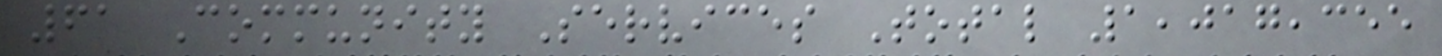61 Community Services Total 1,017,355
